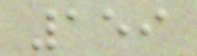159
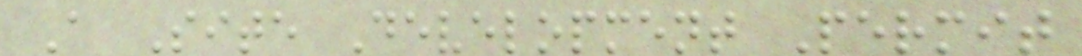A Site Development Permit
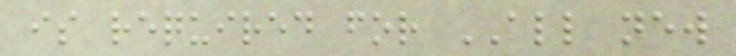is required for ALL new
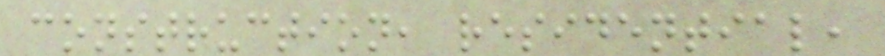construction, residential,
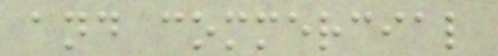and commercial
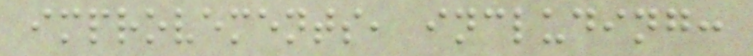improvements, including:
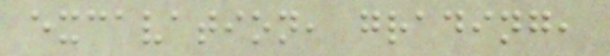excavation, grading,
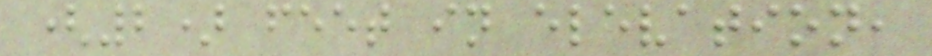(2) feet in elevation,
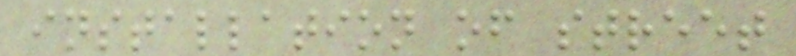installation of street
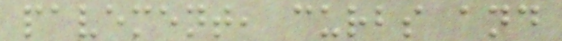pavement, curbs and
